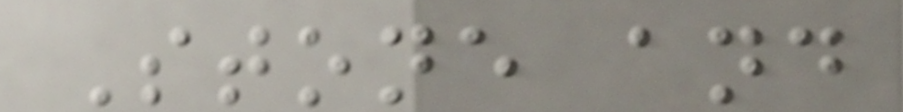Stone and
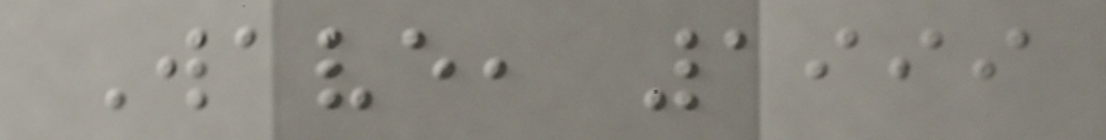Wave, 1999
